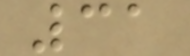31
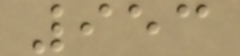953
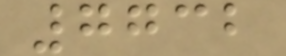7732
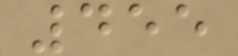455
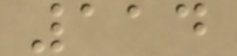114
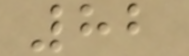82
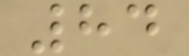84
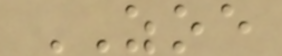ZOE
